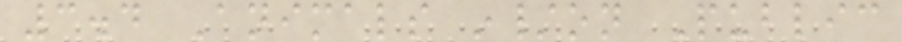3.4 Animals in/on Public
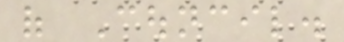of Council.
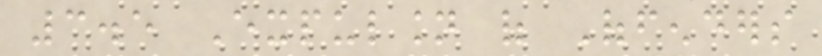3.5 Expulsion of Offenders
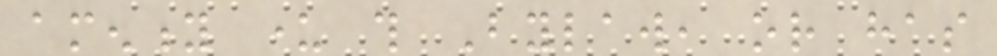amenity under this Bylaw, or has
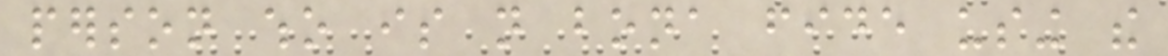person who is not bona fide using the
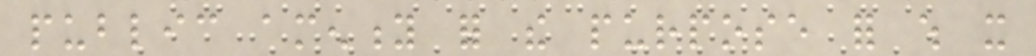public amenity for the purpose for which it
